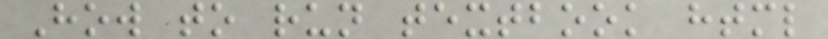How to run textbook html
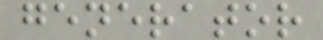generator
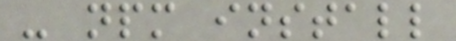- npm install
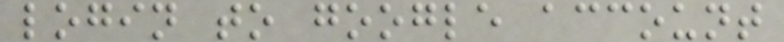login to google account
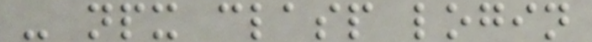- npx clasp login
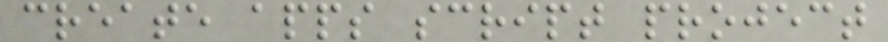create apps script project
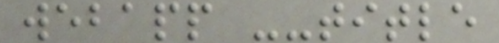webapp --title
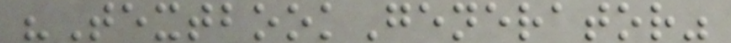"TextbookGenerator"
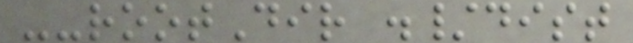--rootDir ./dist
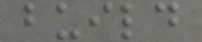build
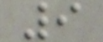9
